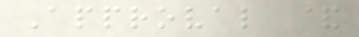Approval &
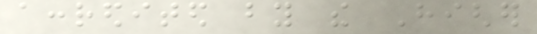accredited by the Higher
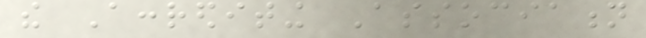the Accrediting Association
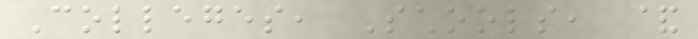Colleges, Schools, &
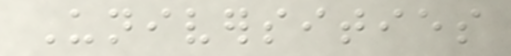Universities
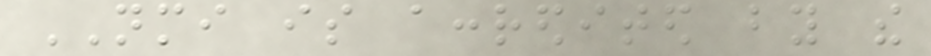NMI is accredited by the
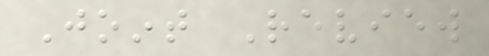Joint Review
